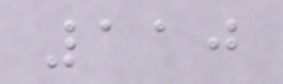110
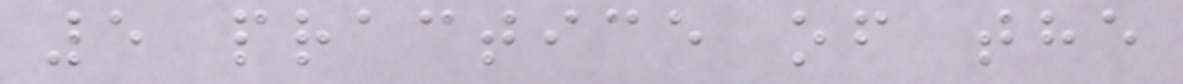5 practice of the
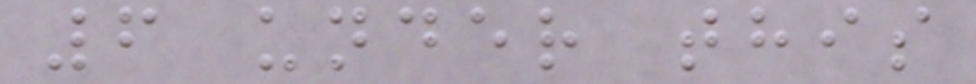6 under this
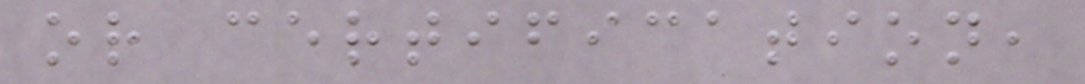or certification,
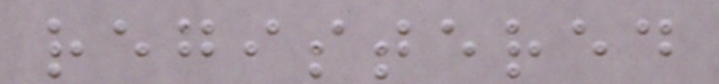registered
